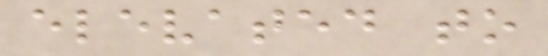elevated to
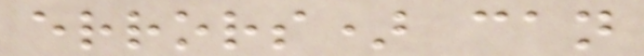errors) can
